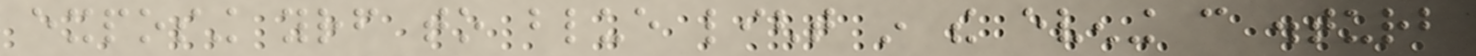exposing yourself to blue light in the evening can disturb
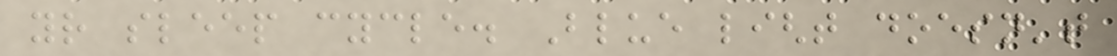your sleep cycle. Blue light doesn't
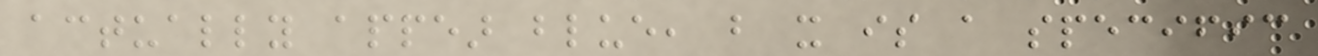actually appear blue, but it is a specific
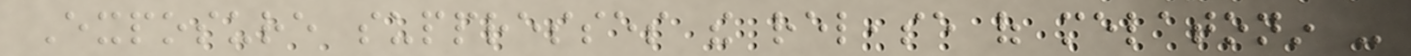Exposure suppresses the release of melatonin -
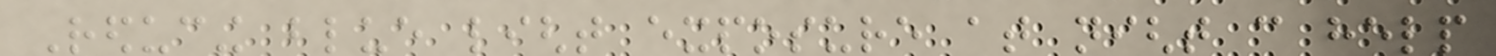Reducing blue light exposure at night can help
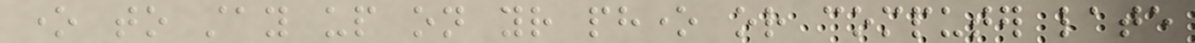one to stay up on your phone or computer late
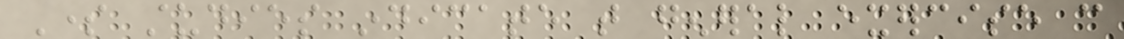Some studies indicate that general exercise can
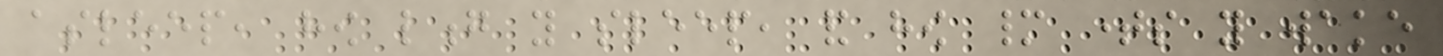asleep, how long you sleep, and how many times you wake
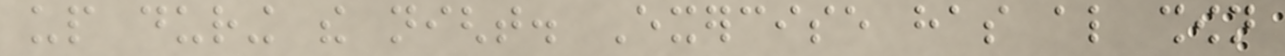up during the night. Exercise has also shown
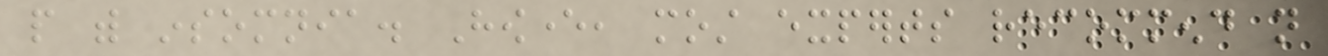people with insomnia. However, most experts recommend not
